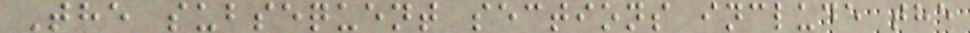The subsequent sections include the
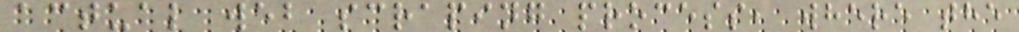actual web scraping process, where the
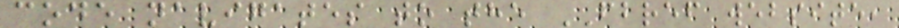code navigates to the FBREF website,
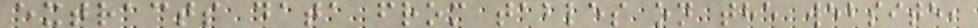extracts data from tables on the website,
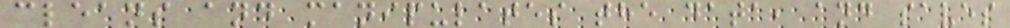cleans and manipulates the data, and saves
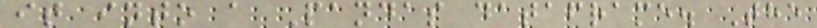it into a Pandas dataframe. The
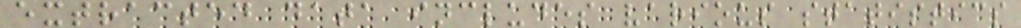extracted data includes various statistics
